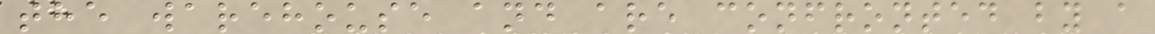the warehouse and are confronted by a
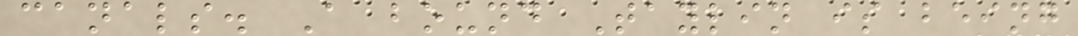canals. A bound Taylin is being
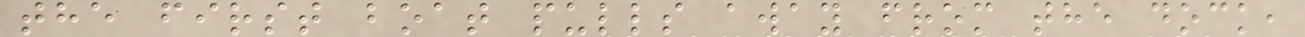the first boat pulls away from the dock,
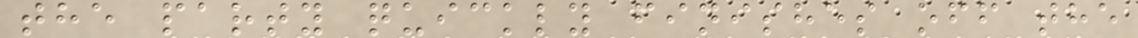the party quickly finishes off the
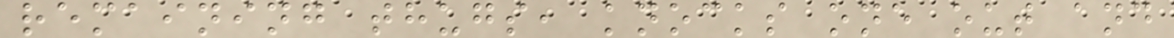remaining thugs, knocks one out and
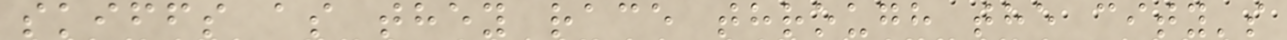skiffs as they race through the city's
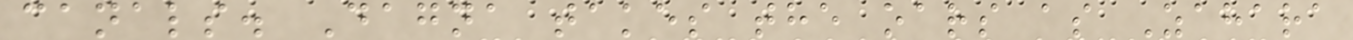canals. Dagna takes the oars as Zahara
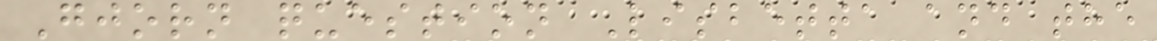Gjorn question Lisbetta and the
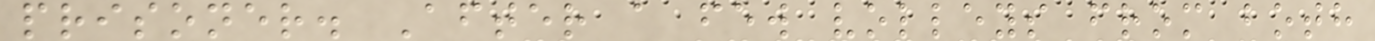prisoner. After a few volleys from both
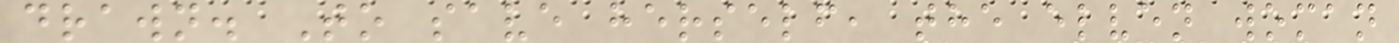drawn. To save herself, the elven woman
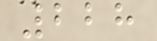228
